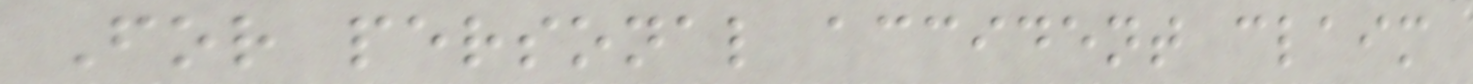For personal accident claim
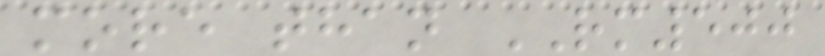more than RM500
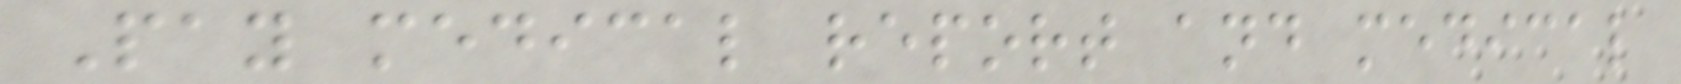Pay medical report and medical
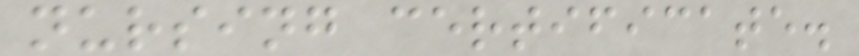nursing certificate.
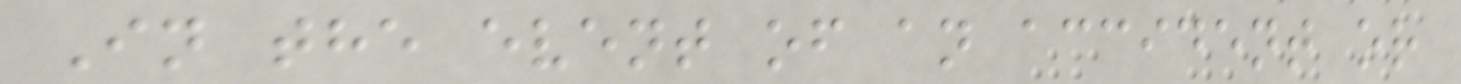In the event of an accident or
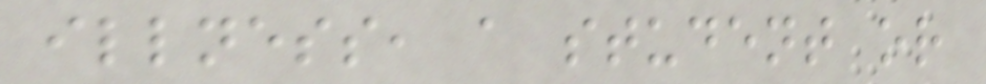illness, a student or
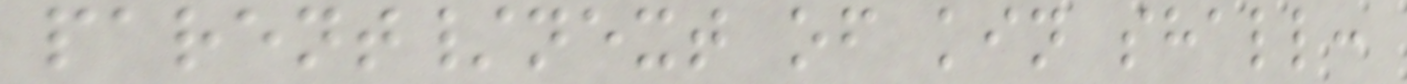parent/next of kin shall:
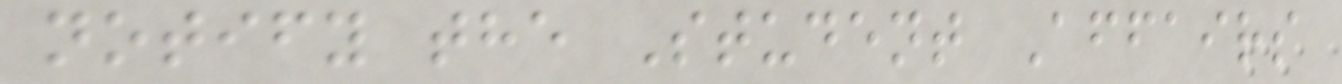notify the Student Affairs
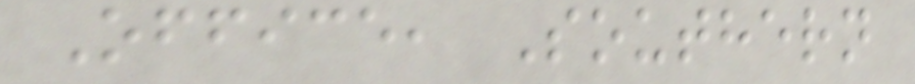Office, Southern
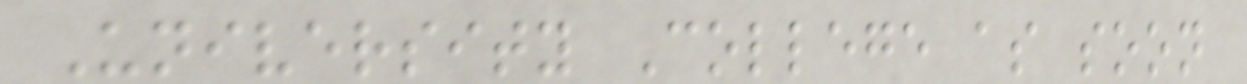University College as soon
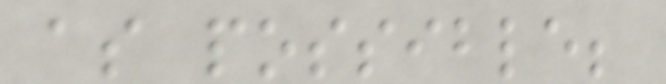as possible;
